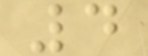4
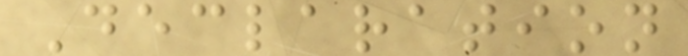Declaration
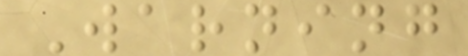Warning
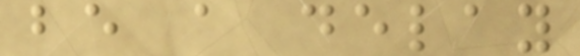be a delay
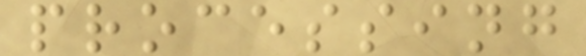processing
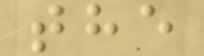the
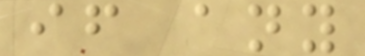if any
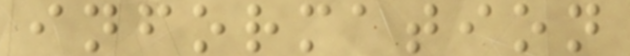information
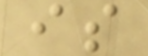is
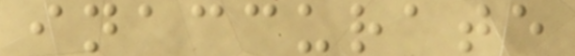inaccurate
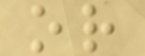or
